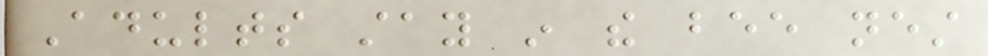Adults stay in the bee nest
